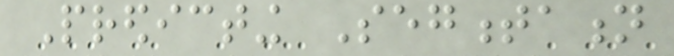Predicting Segmentation
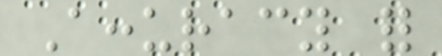Accuracy for
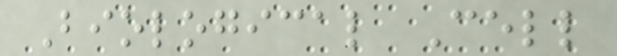Biological Cell
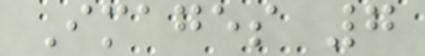Images 7
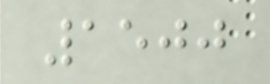1500
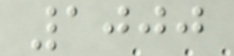1000
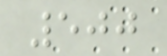500
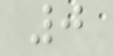0
